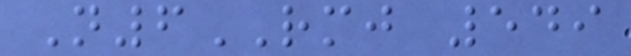N6RMJ 549
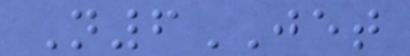N6JET
